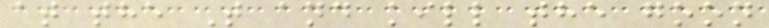at the T and kill the goon
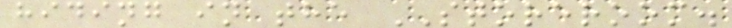hiding in the STOREROOM.
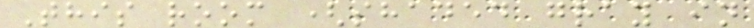This room (shaded gray in
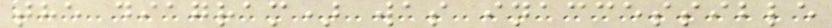the diagram) was inaccessible
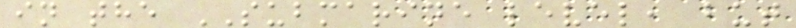in the SUBMARINE level, but
